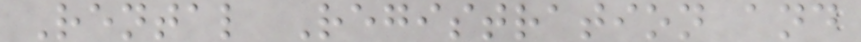Rental Registration and
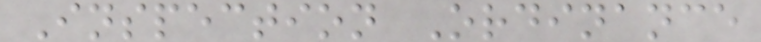Inspection Ordinance
